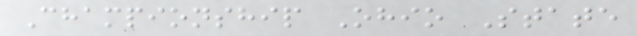Championship Ohio State
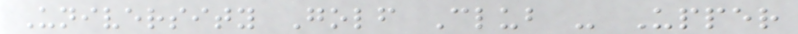University Golf Club - Upper
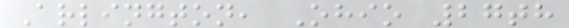Arlington, Ohio 27th
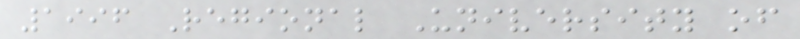1996 Regional University of
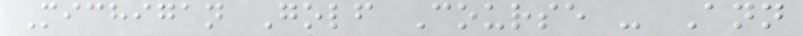Michigan Golf Course - Ann
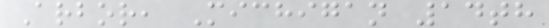Arbor, Michigan 14th
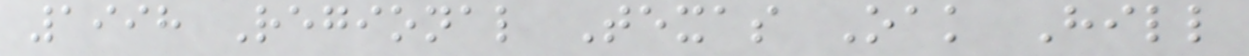1998 Regional Texas Oak Hill
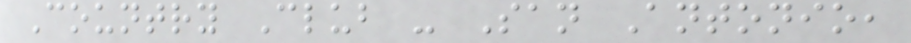Country Club - San Antonio,
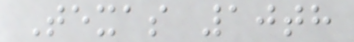Texas 10th
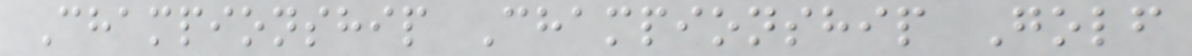Championship Championship Golf
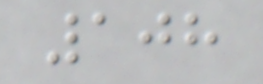108
